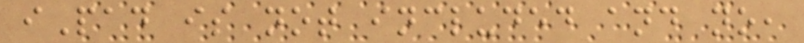iPad is not included and no,
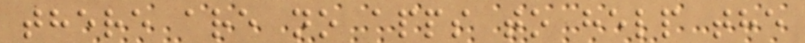there are no apps to help the
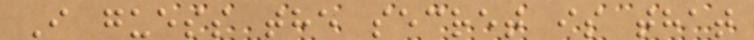I guess the secret is that
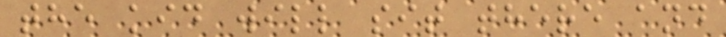the kid will sit there and
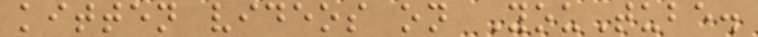kitten videos on YouTube.
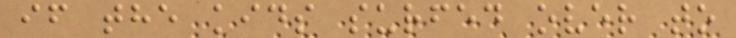if the kids surfed over to
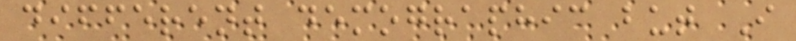different demographic but I
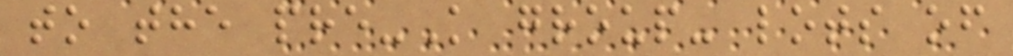to the pre-K group- lots of
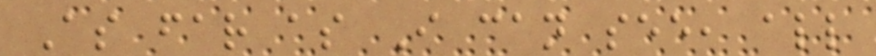As far as I can see, all
